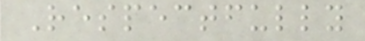Respectfully
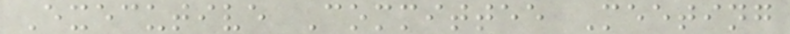Executive Committee Meeting
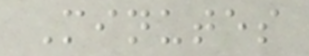Minutes
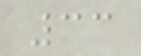33
